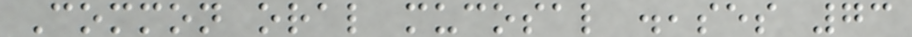Common oral mucosal diseases 73
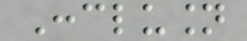Conclusion
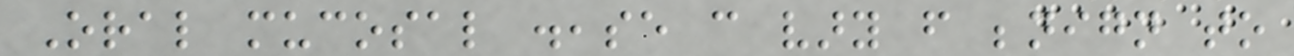Oral mucosal disease can vary from benign to
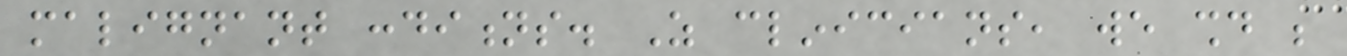malignant conditions. As clinicians, we should be
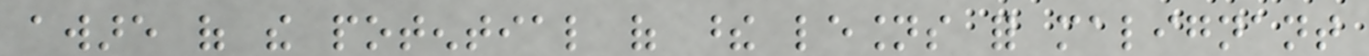aware of the potential of these lesions for malignant
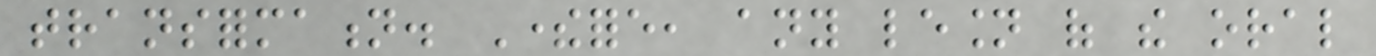transformation. Therefore, any lesion of the oral
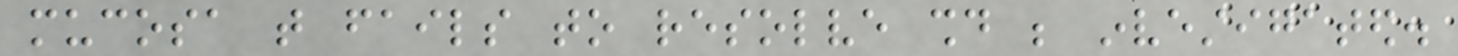mucosa that fails to resolve should be investigated.
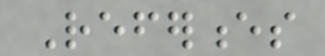References
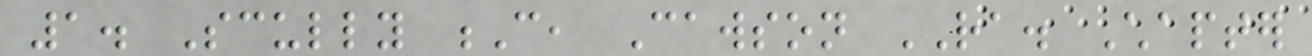1. Scully C, Cawson RA. Chapter
